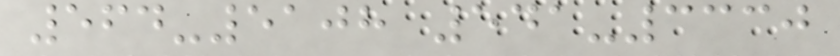564-5108 541-3330
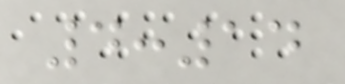4:14
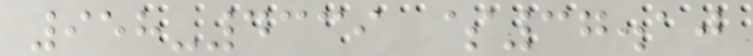958-4339 $37.10
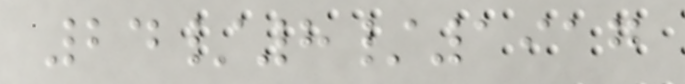24/8/1917
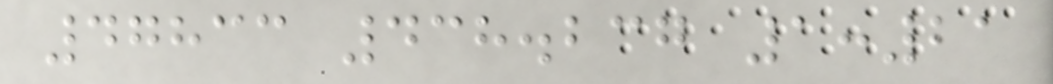47833 438.237 1:21
